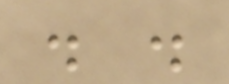. .
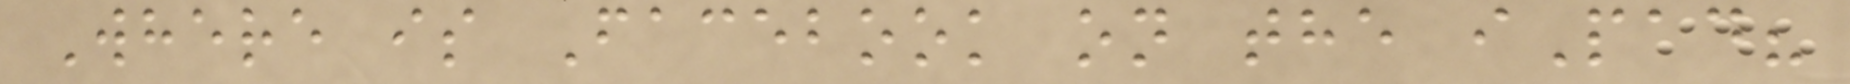Where is Facebook on the iPad?
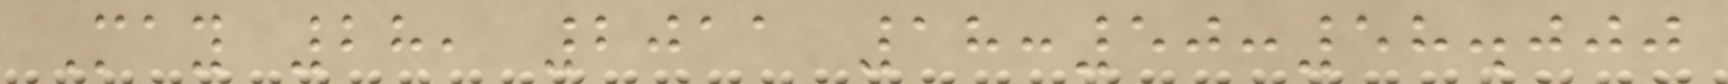May 28, 2011 18:50:58.000
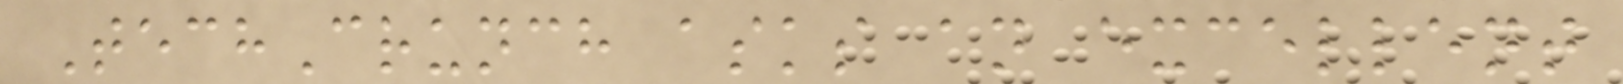TechCrunch asks an excellent
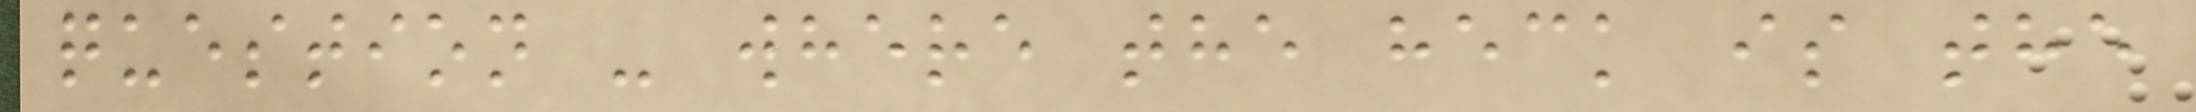question - where the heck is the
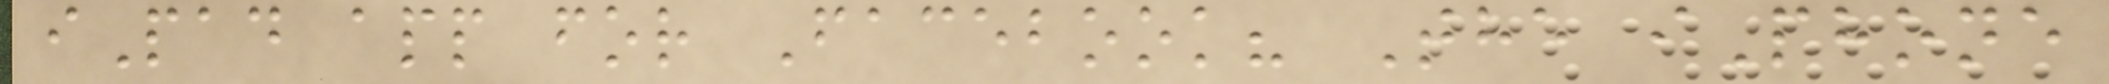iPad app for Facebook? The iPhone
